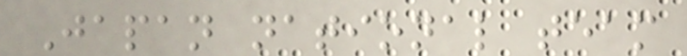Japan national team
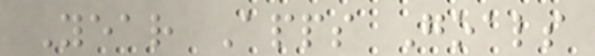Year Apps Goals
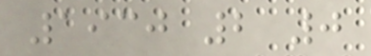1930 2 0
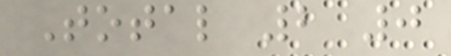Total 2 0
